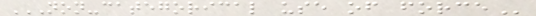NON-CATEGORICAL USE OF FORCE
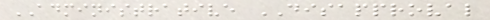ADMINISTRATIVE DISAPPROVAL
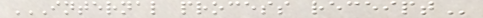INTERNAL PROCESS RECEIPT
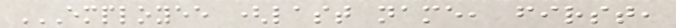EMPLOYEE (LAST NAME, FIRST,
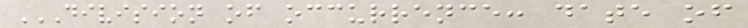DIVISION OF OCCURRENCE: DATE OF
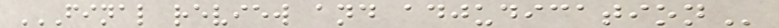FINAL REVIEW AND ADJUDICATION
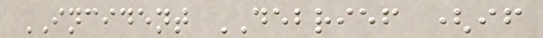INCIDENT DEBRIEF (if
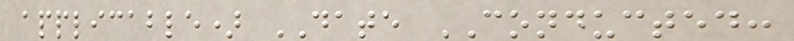applicable) DATE CONDUCTED:
